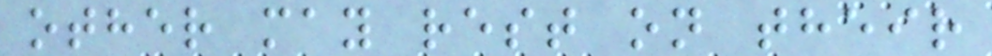other may rest on their
